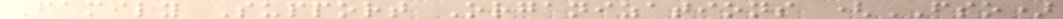Family Support Organizations (FSO)
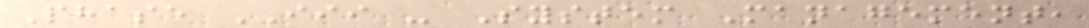Phase III - System Management,
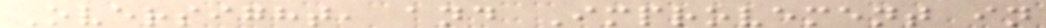Oversight, and Improvement in
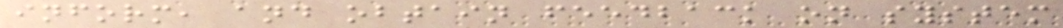inform, and obtain feedback on system
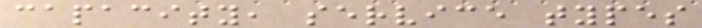capacity, service types
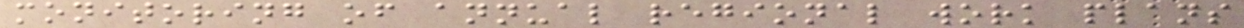monitoring of annual regional work plans
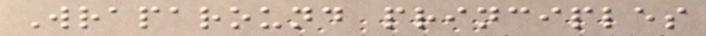Wraparound principles
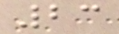23
